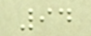94
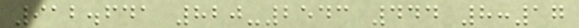912.641 820-2543 444 8:17
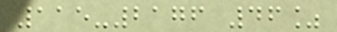115-2176 46%
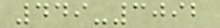449-3092
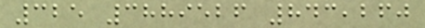325 3889526 843,260
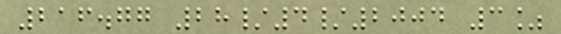216.77 28/4/2004 3%
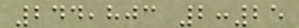244,803 2:25
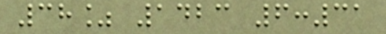38% 1423 6:31
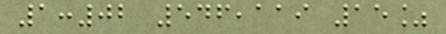1:02 546,119 15%
